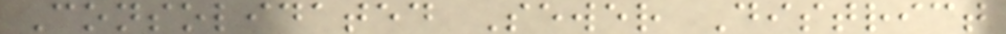Consolidated Sewer District
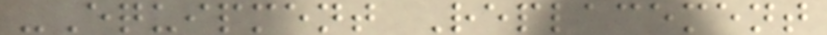-Equipment Replacement
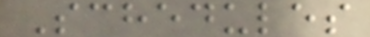Schedules
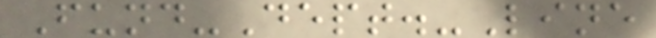Fund-Dept.-Line
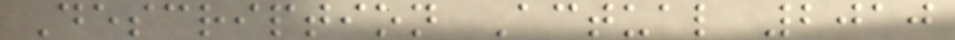Description Actual 2010
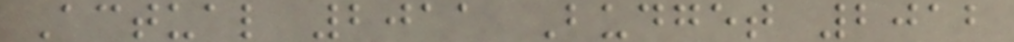Actual 2011 Budget 2012
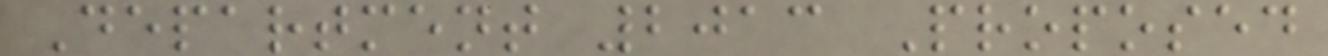Department 2013 Proposed
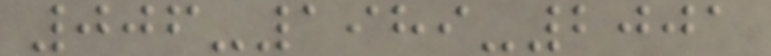006-1989-2001
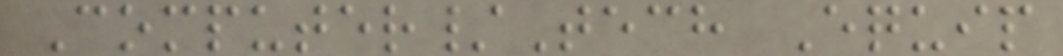Computer/Tech Equip
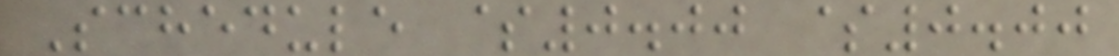Schedule $0.00 $0.00
